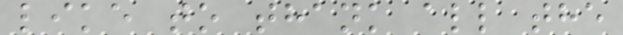like to thank all the
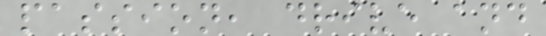passion, drive and
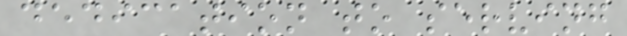dedication to serving
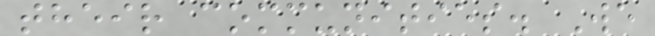their communities. We
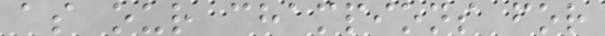as our champions for
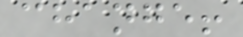change!
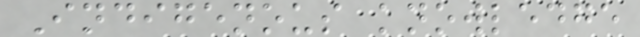Indigenous knowledge
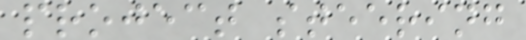project steering
